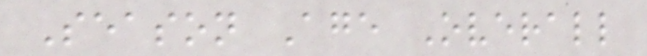Season Age Overall
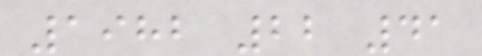1982 22 41
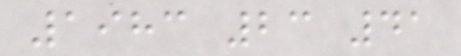1983 23 41
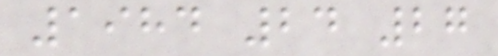1984 24 27
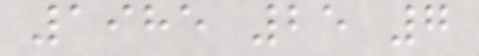1985 25 7
